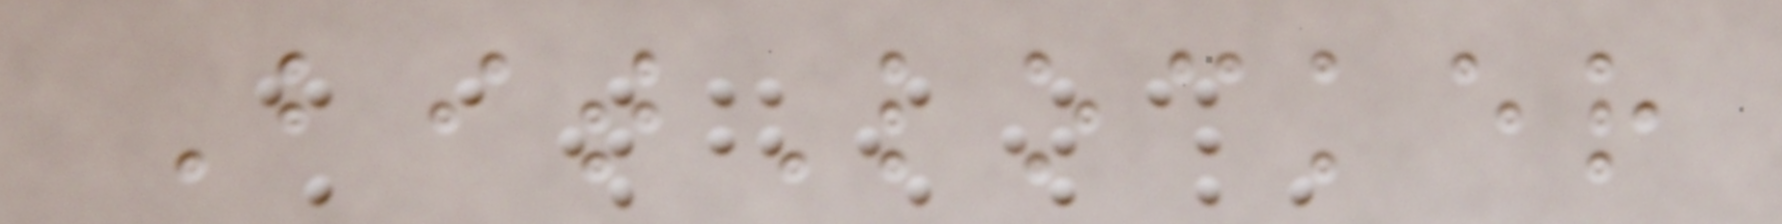BitLocker
